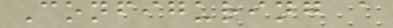Configuring a
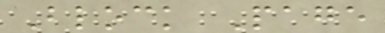Block Page
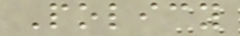Policy
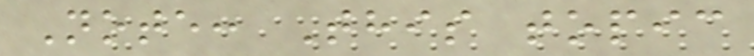Note: This topic
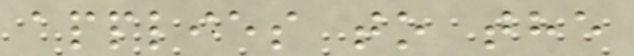applies to the
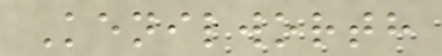Kenilworth
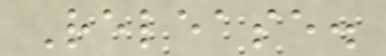Release.
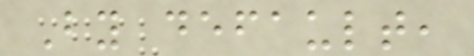By default,
